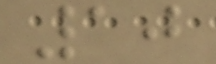10
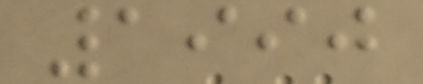1990
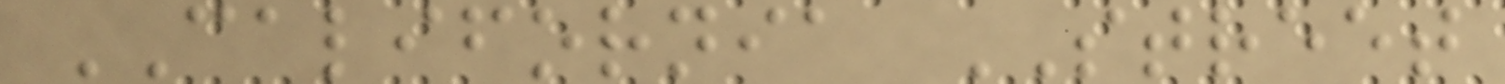CALIFORNIA STREET
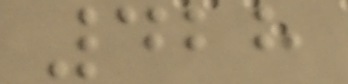428
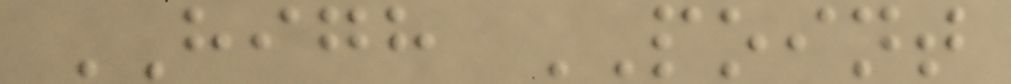HIGH POINT
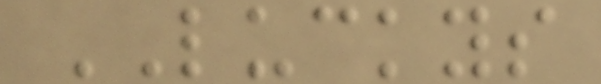LUCKYS
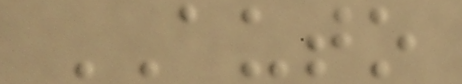AUTO
